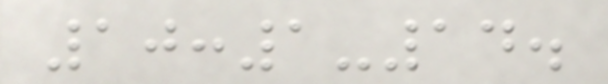10:1-14.
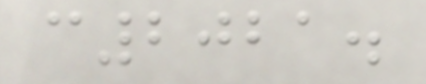c2021.
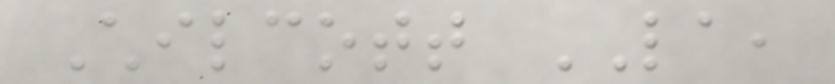Chilcott LA,
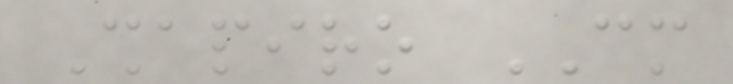Shapiro CM
